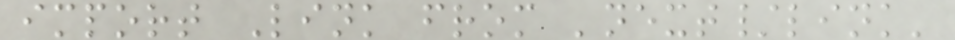import Link from 'next/link'
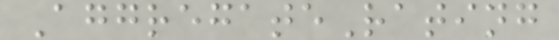AggregateRating
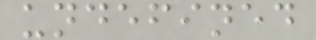undefined
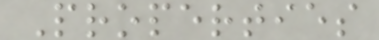Properties
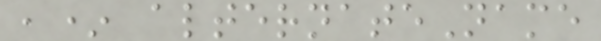,* alternateName
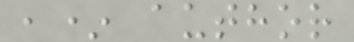,* author
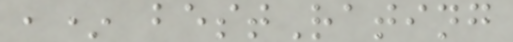,* bestRating
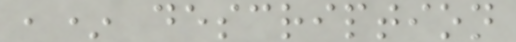,* description
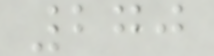270
